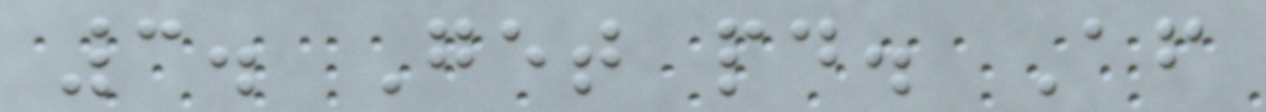3. Get paid. After
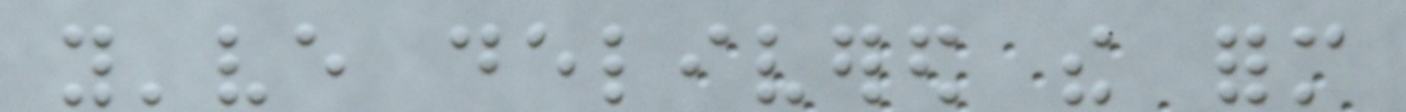you've delivered the form
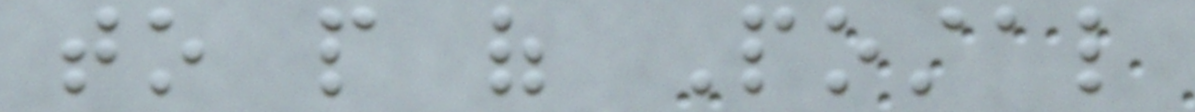to people of Postal
